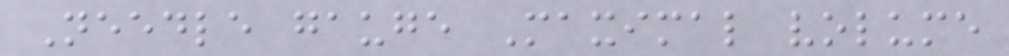Needle gauge Maximal volume
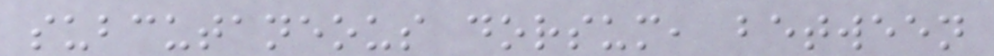subcutaneous dorsum, between
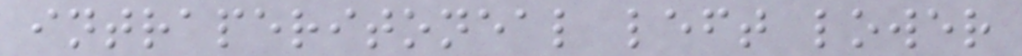intraperitoneal left lower
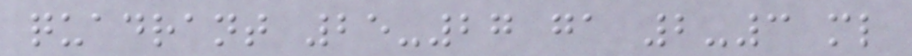quadrant 25-27 ga 2-3 ml
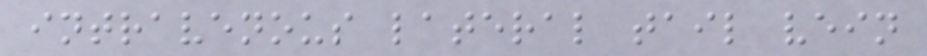intravenous lateral tail vein
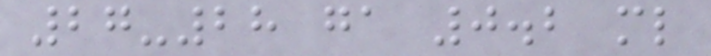27-28 ga 0.2 ml
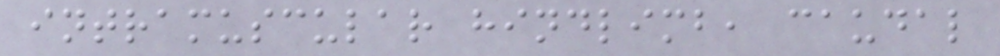intramuscular hindlimb, caudal
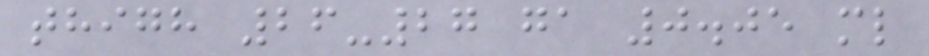thigh 26-27 ga 0.05 ml
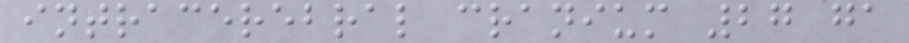intracerebral cranium 27 ga
